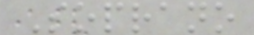Soprano
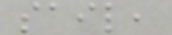sail,
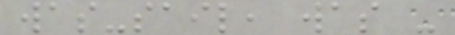was-sail, was -
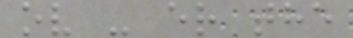ov - er the
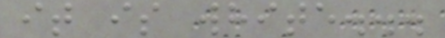it is white...
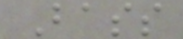Bass
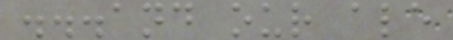...and our ale
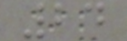24
